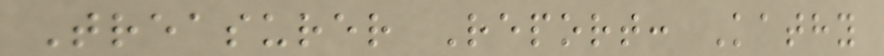Treasurer Report: Kathy
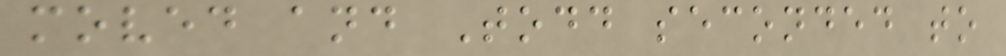moved and Todd seconded to
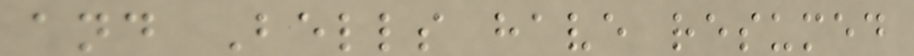and Bells have resumed
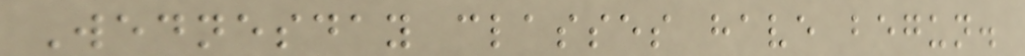Wednesday classes have begun.
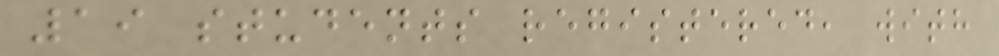19 students registered, with
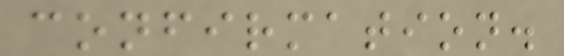confirmation.
